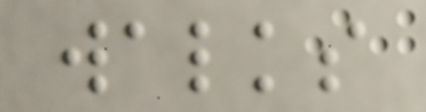walks
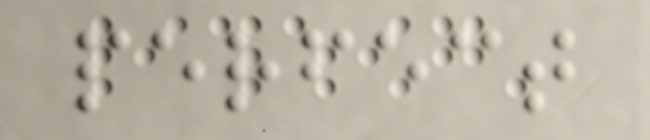perfect
